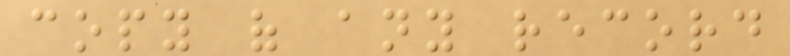copy of any record
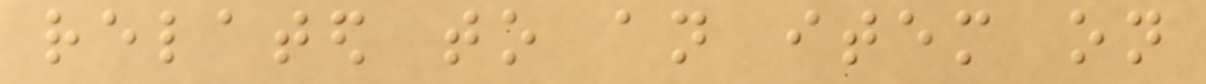related to an item on
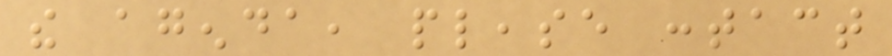the agenda, please contact
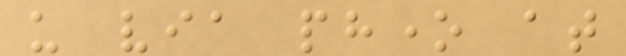us via phone at
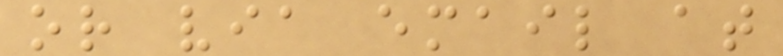or via email at
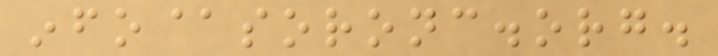info@soronc.org.
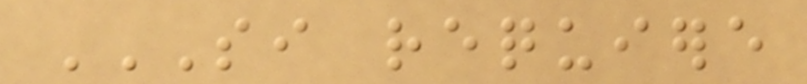SI REQUIERE
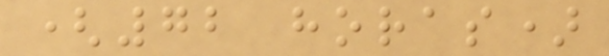(72 horas)
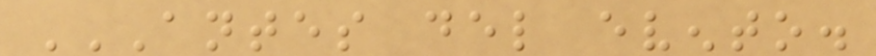ANTES DEL EVENTO.
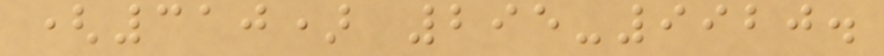(310) 295-9920.
